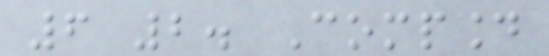6 2. Compound
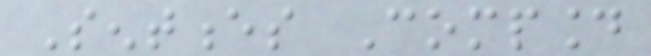Sentences Compound
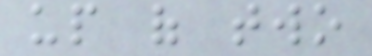up of two
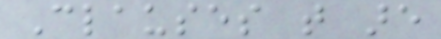Clauses that are
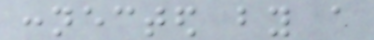connected by a
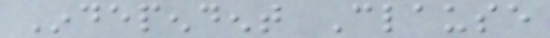Independent Clause
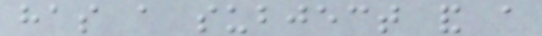has a subject and a
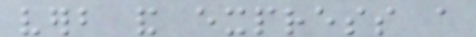verb and express a
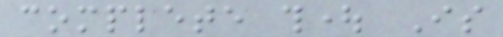complete thought Is
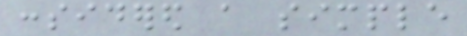considered a simple
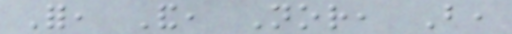For, And, Nor, But,
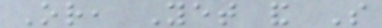Or, Yet and So
